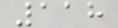118
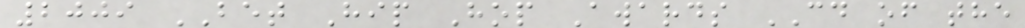2009 BET Hip Hop Awards CD of the
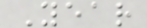Year
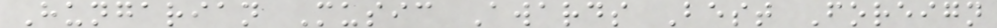Hungarian Music Awards Best Foreign
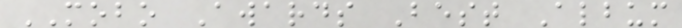MOBO Awards Best Album
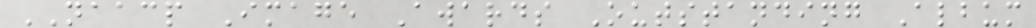NAACP Image Awards Outstanding Album
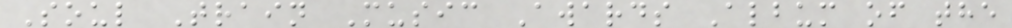Soul Train Music Awards Album of the
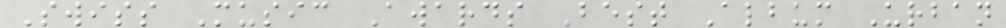Swiss Music Awards Best Album Urban
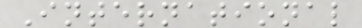International
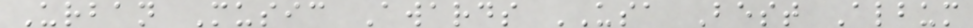Urban Music Awards USA Best Album
